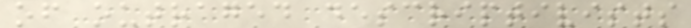of outraged descriptivists
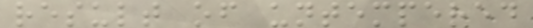result of untempered
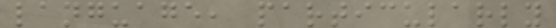language, particularly
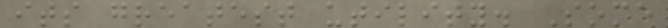its greatest utility. Some
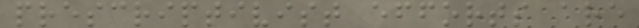prescriptivist efforts are
